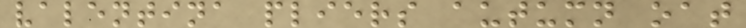valentina pliers autumn oat
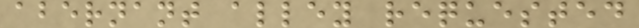abernant alley requested
